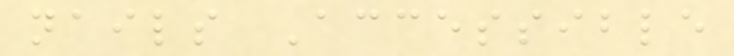nails Accessible
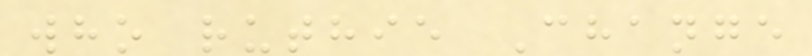who ruthie Change
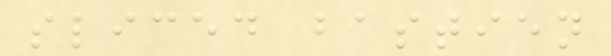sliced bastien
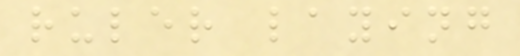ruler laying
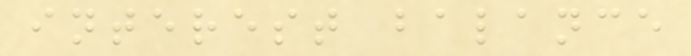interest balance
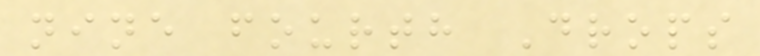nine fourth Drops
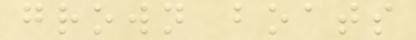grown boats
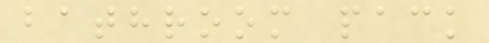bathroom pack
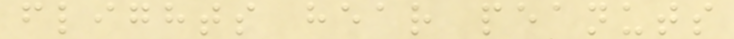flights hear peanuts
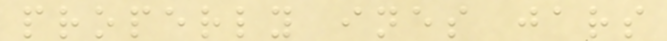properly ines jars
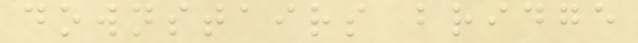downstairs bridge
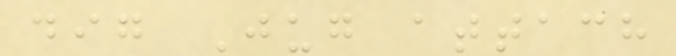dig Jug attach
